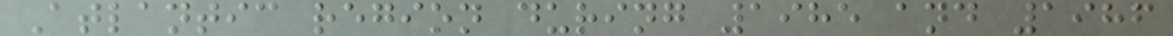Atlantic region during 1985 and 1986
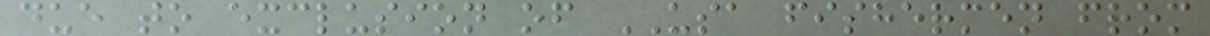due to exclusion of USA fishermen from
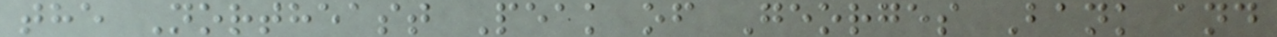the Northeast Peak of Georges Bank and
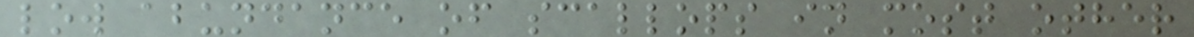low abundance of scallops in most other
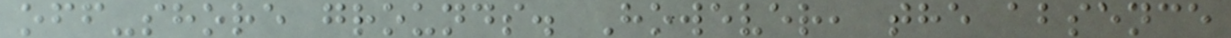off-shore grounds. However, the absence
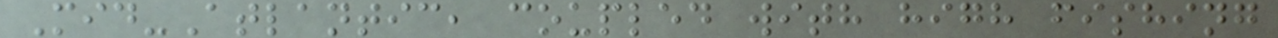Mid-Atlantic, coupled with high fishing
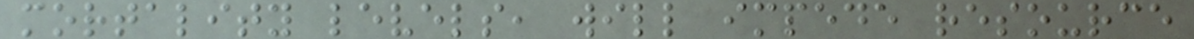mortality levels, will impede resource
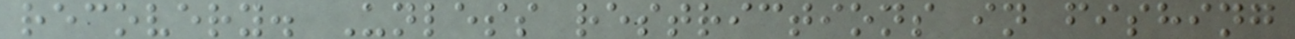recovery. Unless restrictions in fishing
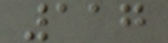117
